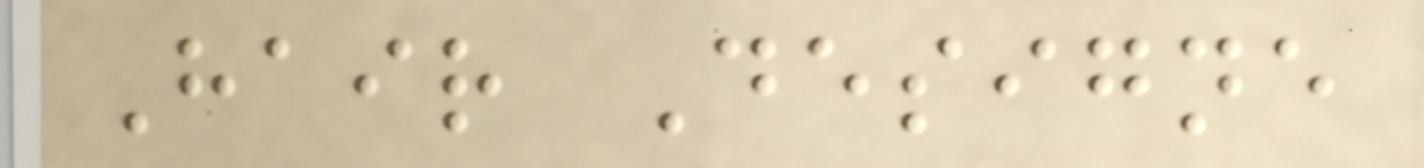Hair Designe
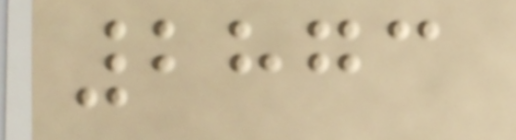2873
